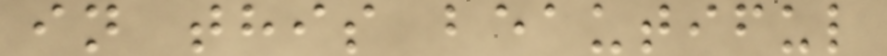in this beautiful
